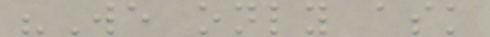"We only ask
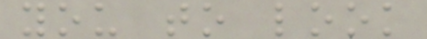you to look
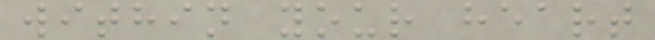within your heart
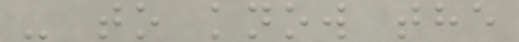- to know the
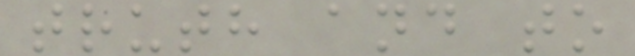truth and to
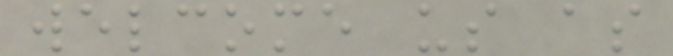welcome us as
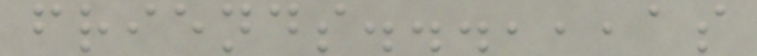friends...,,,as
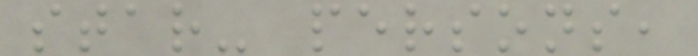star- persons,
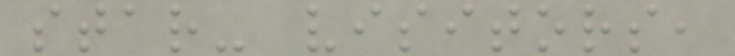star- visitors,
